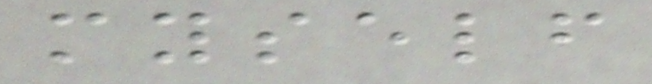myself
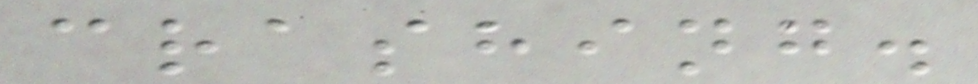crashing.
